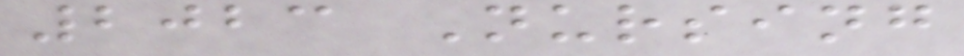2023 Nursing
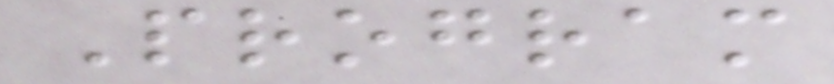Program
